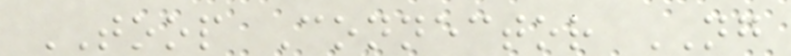TOOP Connector NG
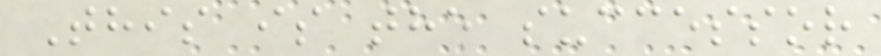This is the successor
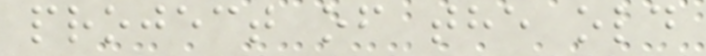project of the old
